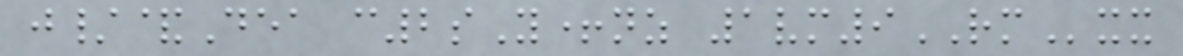j/&Dea c2sY+nz 1vm9RMxx
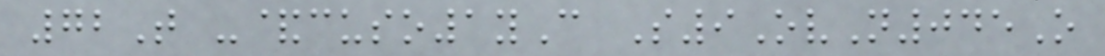72T -&cuso1yC S9OvN045O
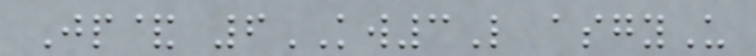Jp& 6KW3L asgyU
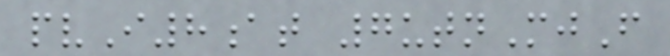pvI8at 7utnMjF
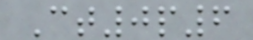Ct0p6
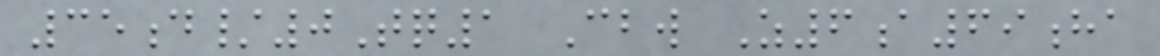35d/0Tq1 Cbw Z6a69ha
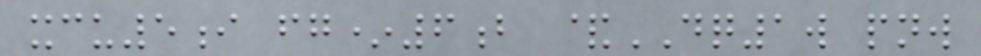xcu5i fg*6b &DQ1w pnw
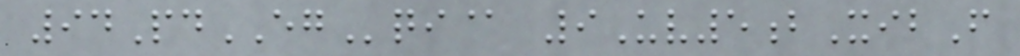94PdEGqi@ 9Uv5bXibF
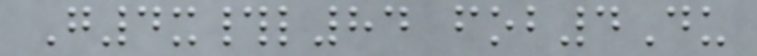G4x#l84 fob4Du
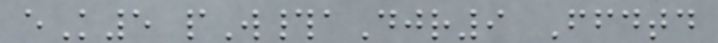eK5 pW#aDjr9 Ffdtd
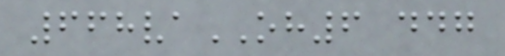668vaOH6 ddg
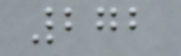272
